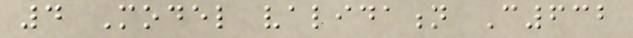4 Model validation C632
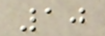10
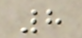8
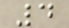4
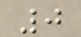0
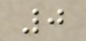0
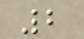2
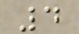4
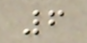6
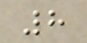8
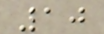10
